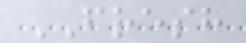FRESH
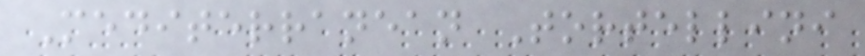Mediterranean Tortellini
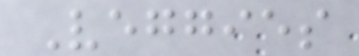Veggies
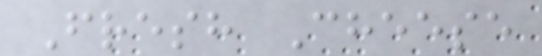Fresh Cheese
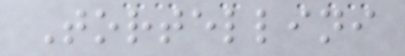Tortellini
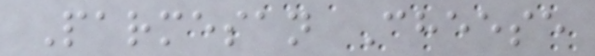Parmesan Cheese
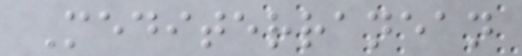Mediterranean
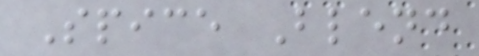Spice Blend
